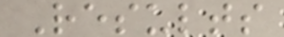Results
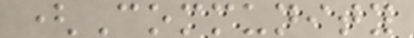(Community
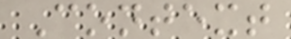Context
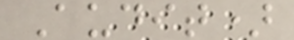Audit)
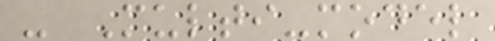- Multi-model
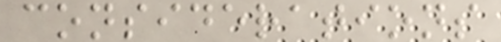considerations
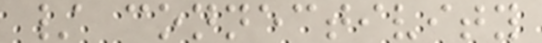/ connectivity
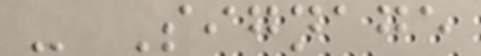- Signage
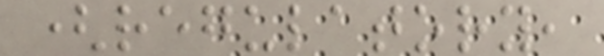(regulatory,
